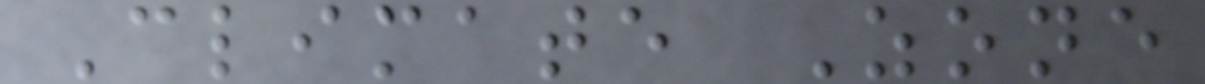Climate Zone
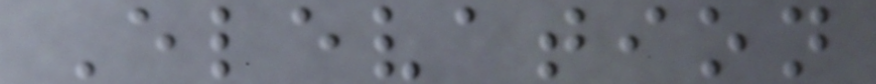Elevation
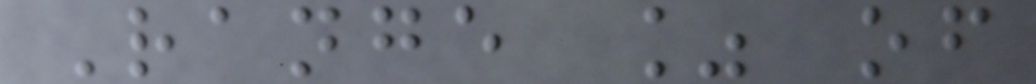Range % of
